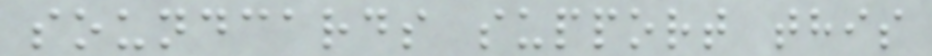soundcards support this
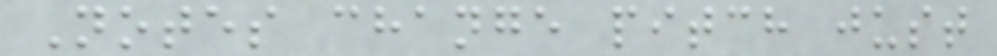Notes change pitch just
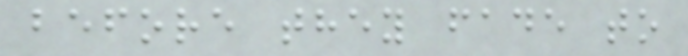before they fade to
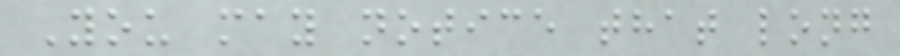You may notice that long
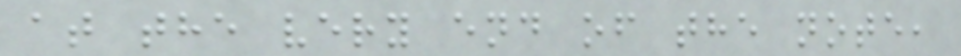at the very end of the note,
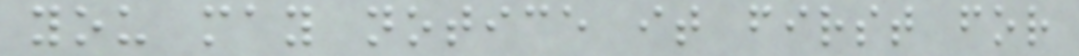you may notice it first for
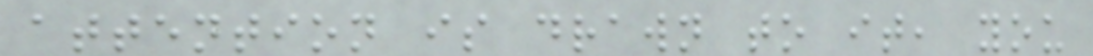attention is drawn to it, you
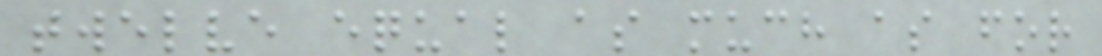twelve equal as much as for
